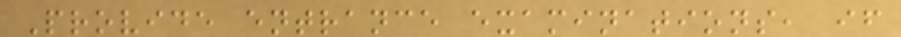Provide entrance examinations, if
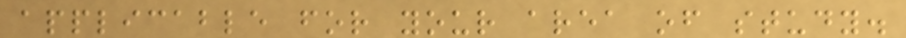applicable for your area of study.
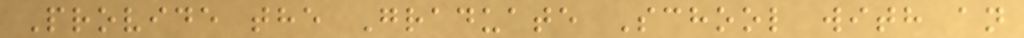Provide the Graduate School with an
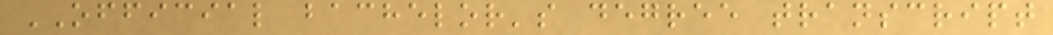OFFICIAL bachelor's degree transcript
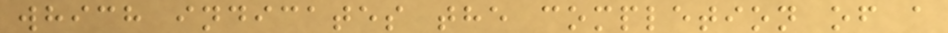which indicates the completion of a
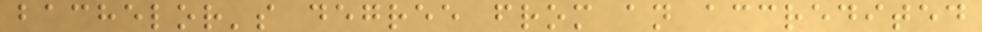bachelor's degree from an accredited
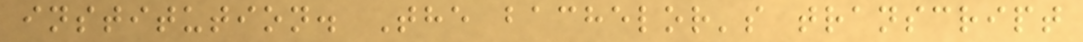institution. The bachelor's transcript
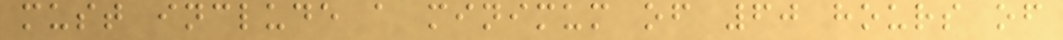must include a minimum of 60 hours of
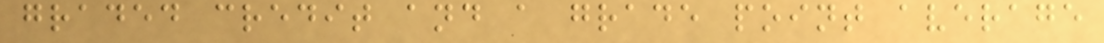graded credit and a grade point average
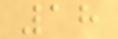18
